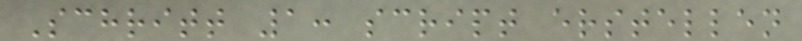Schritt 1: script erstellen
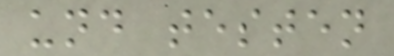und testen
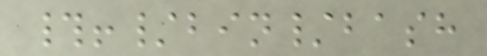#!/bin/bash
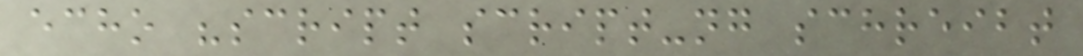echo "script script-ng schreibt
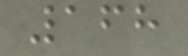168
